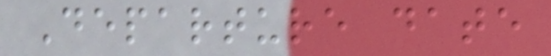Departure date
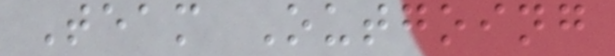Team Outgoing
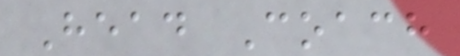Head Coach
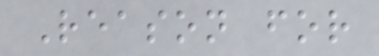Reason for
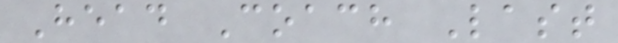Head Coach Last
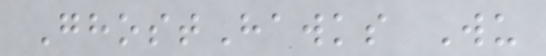GhostHawks Wu
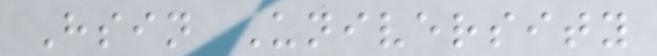Hsin University
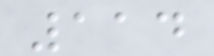114
